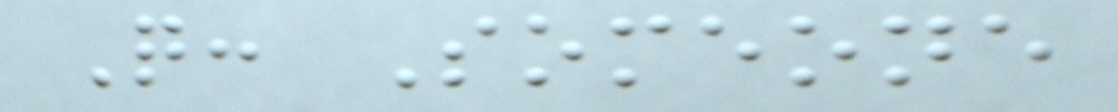Q: Someone
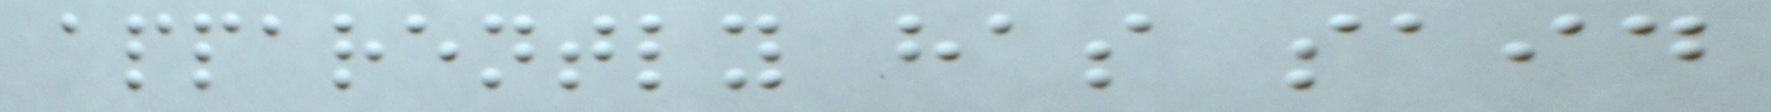apparently has said
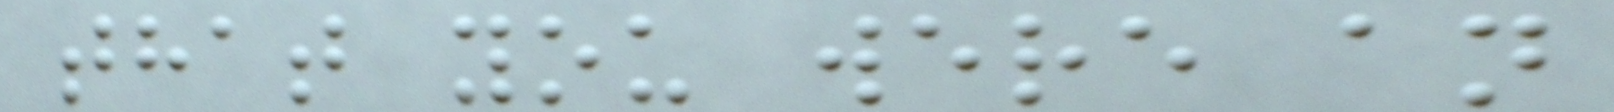that you were an
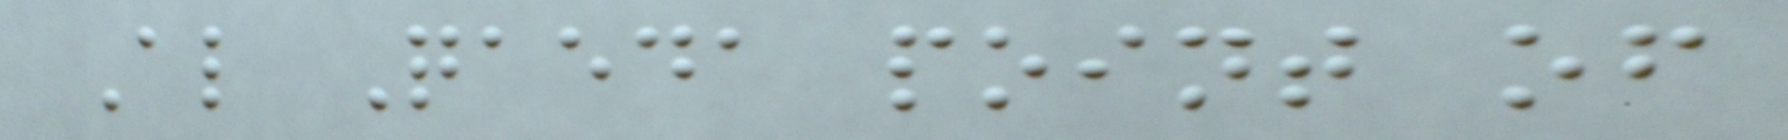Al Qaeda point of
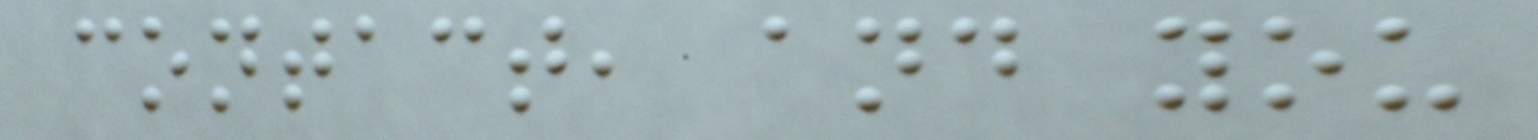contact, and you
